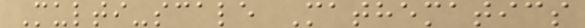Multi-scale Mathematics
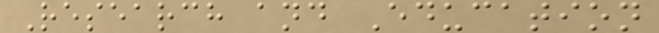Research and Education
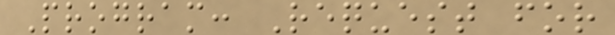Program: Request for
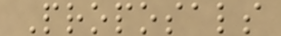Proposals
